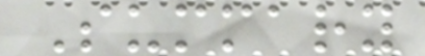Summary
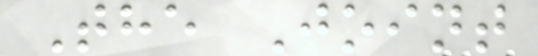The Joint
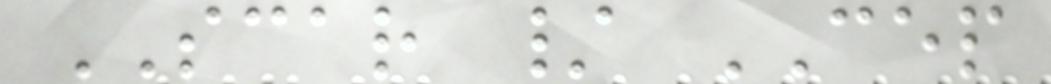SCAR / CEP
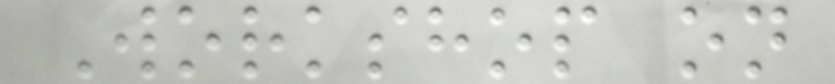Workshop on
